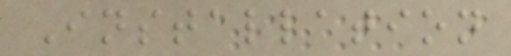Installation
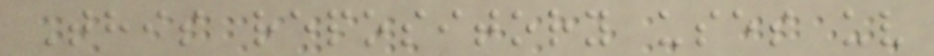This repository uses uv
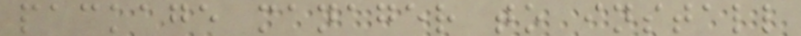package manager to install
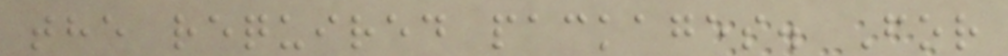the required packages. For
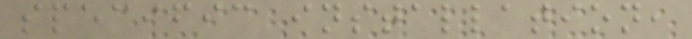specific installation,
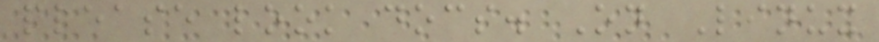please look docs. On Linux
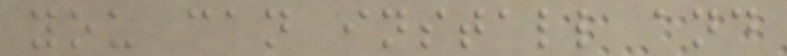you can install and
